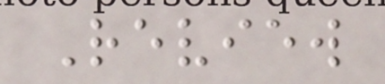Review
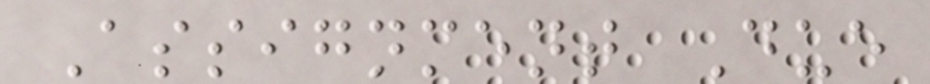Assignment Due
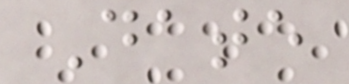Date
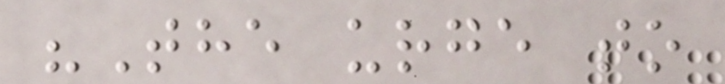"The urge to
